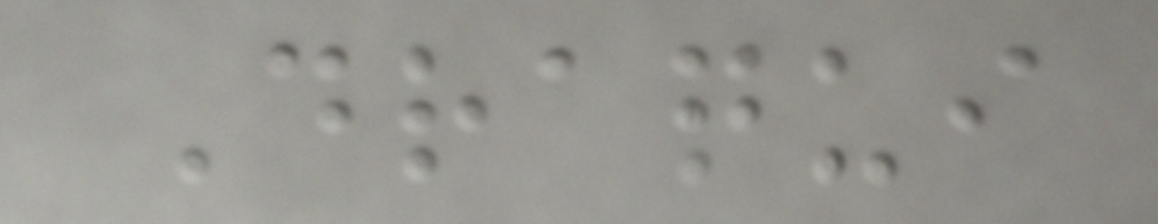Draqui
